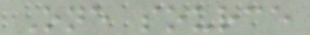One source
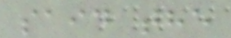said the
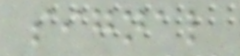signal
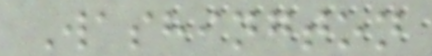Washington
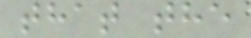that the
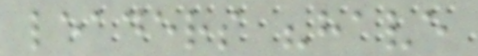leaders "have
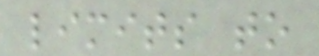limits to
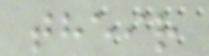their
